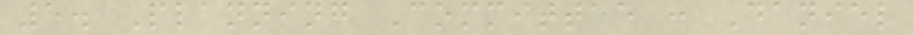5. Planning Committee : Daniel
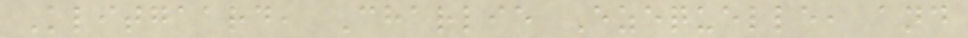Klitgaard, Charlie Ezequelle, and
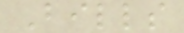Bills
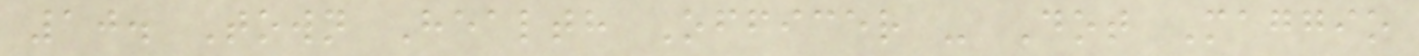10. Town Health Officer - Dot Maggio
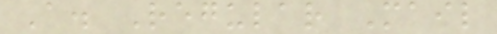A. Regular Mail
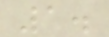1.
